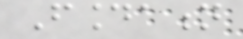Foundation
